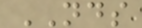NDS
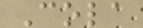Cola
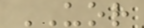UOR
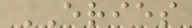ERIES
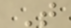T
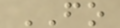FO
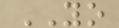YO
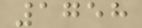1758
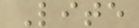Lite
